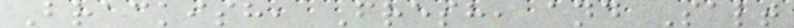Brackish, Fresh, and Salt
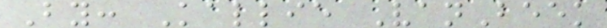By: Kallie VanBeek
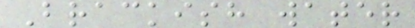Brackish water
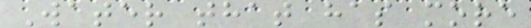Water that has more
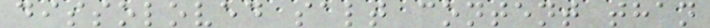dissoloved salt content than
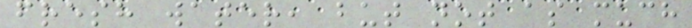fresh water, but not as much
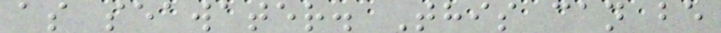as seawater. This can be
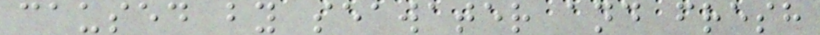caused by seawater and fresh
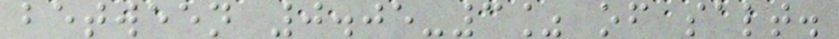between 0.05-3% of salt.
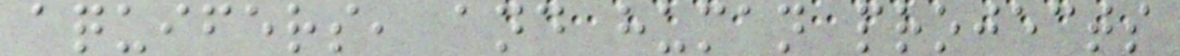aquifers, and human projects
